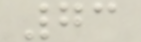73
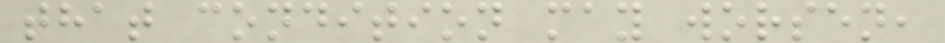that condition may worsen,
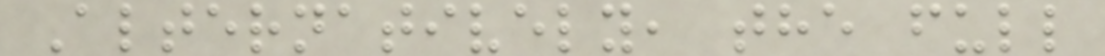Alternatively, the full
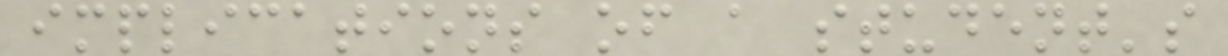implications of a student's
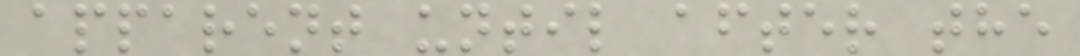apparent until after the
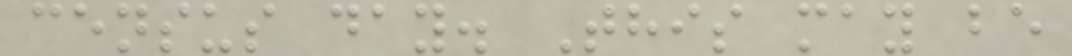census day. This may be
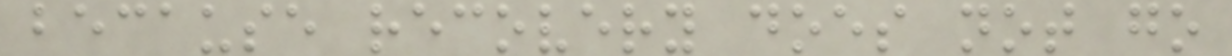because recovery does not go
